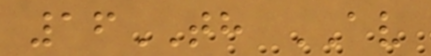16TH AV
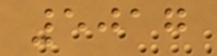5017
